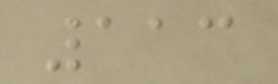113
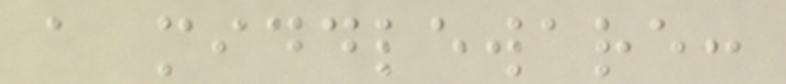a middleware:
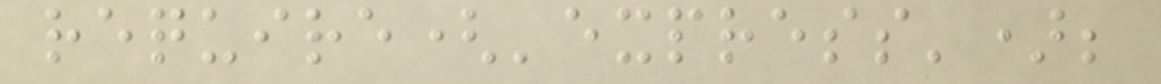require('express');
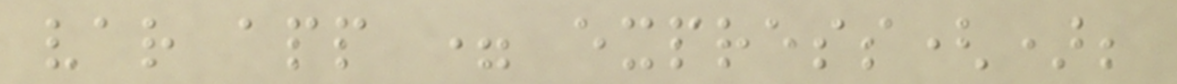var app = express();
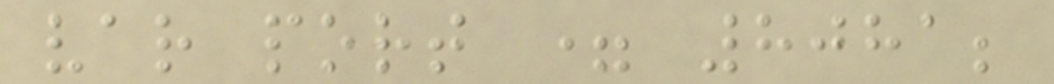var port = 8081;
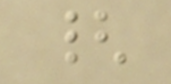{
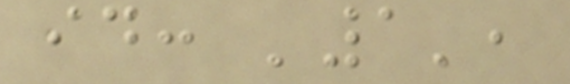id: '1',
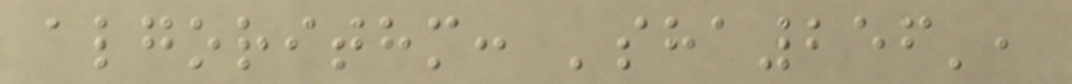algorithm: 'sha256',
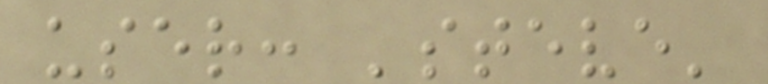user: 'steve'
